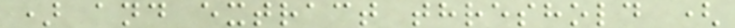) and extract threshold (
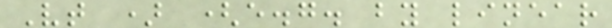Vt ) (e.g. by linear
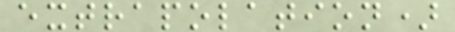extrapolation)
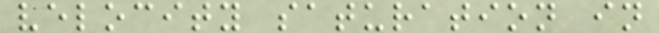velocity saturation in
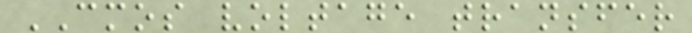CMOS voltage transfer
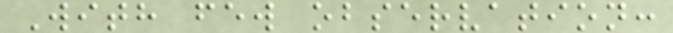With few observation:
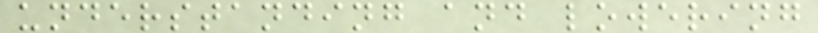understanding and lowering
